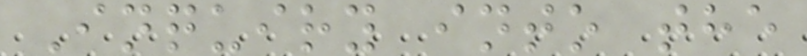Inquiry into the
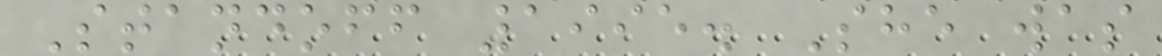Standoff 1995. She was
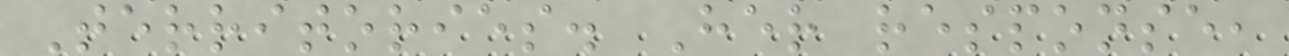Territories. Her response,
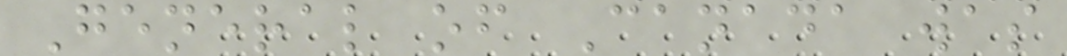General of Canada was
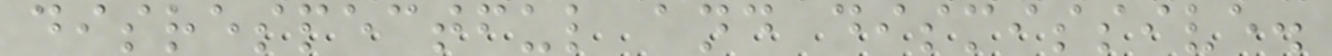disrespectful and dismissive.
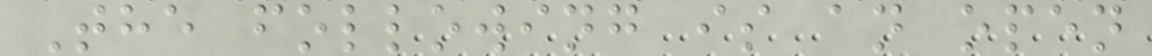The following is an open
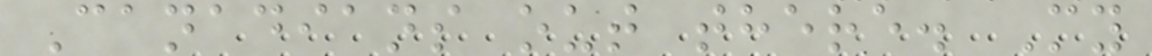Canadians out there. My
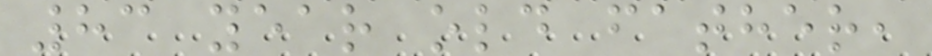83 year old father,
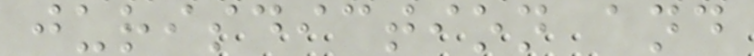jurisdiction and
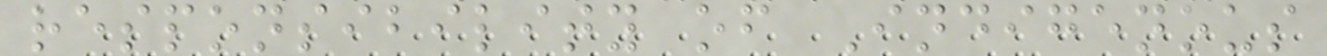responsibility of Indigenous
